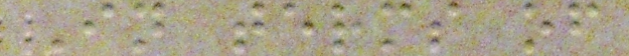In terms of
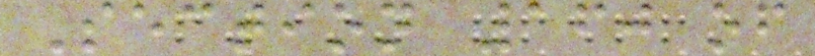Section 160 of
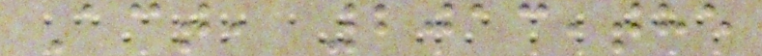Act, 2013,the
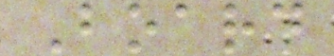Board
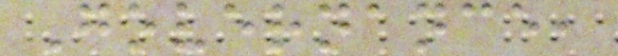Governance,
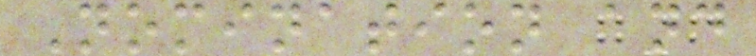Nomination and
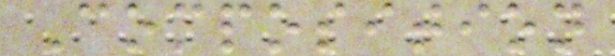Composition
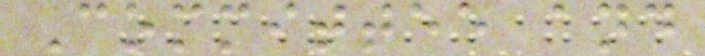Committee and
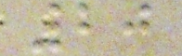20
